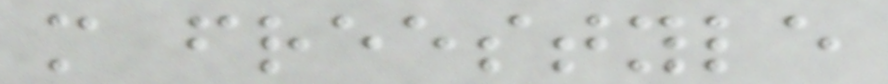m freestyle
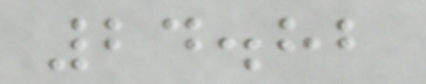24.82
